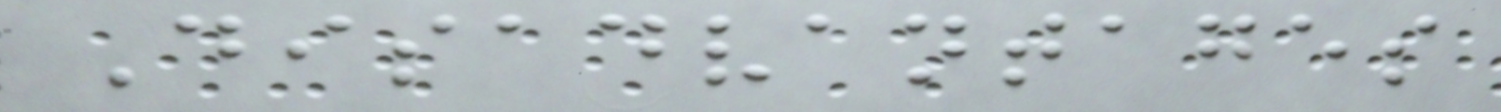Disadvantages
